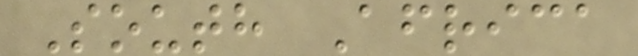South Africa
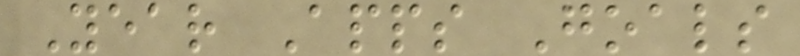Year Apps Goals
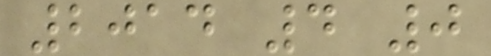2014 4 0
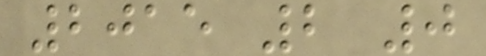2015 2 0
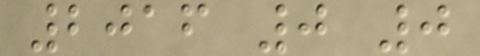2016 0 0
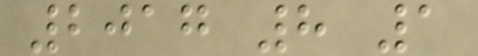2017 8 1
